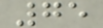75
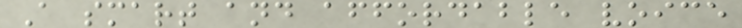A smart and affordable voice
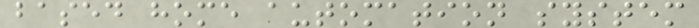based home automation system
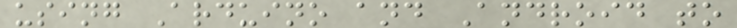using Arduino and Android to
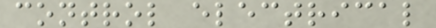control electrical
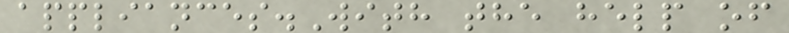appliances.With the help of
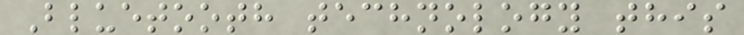Bluetooth technology this
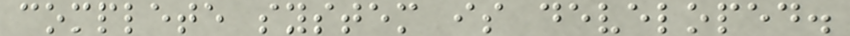complete system is developed.
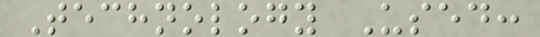Technology Used:
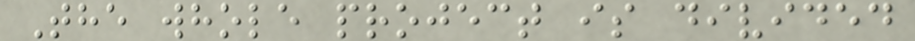The whole project is divided
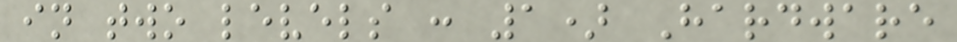in two levels : 1) Hardware
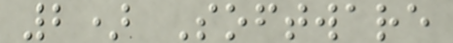2) Software
